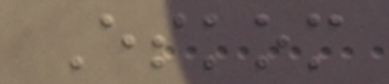Eskom
